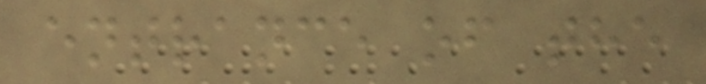entrance of the
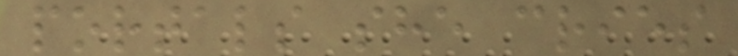portals she cries
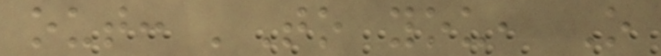out: 'To you, O
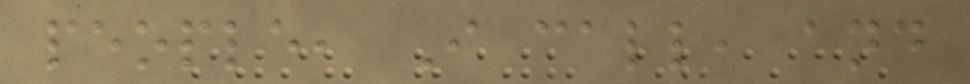people, I call, and
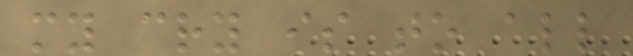my cry is to all
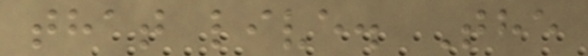that live. The
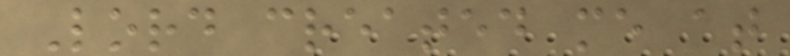Lord created me at
